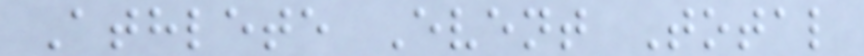Athlete Event Total
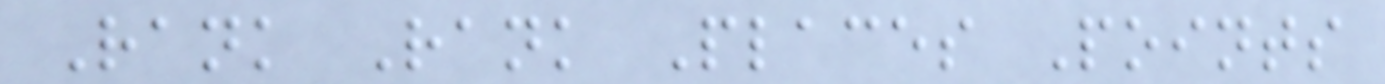Rank Rank Places Points
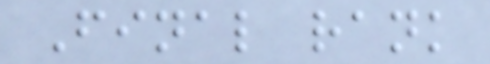Final rank
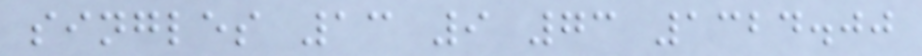singles 13 9 73 1324.00
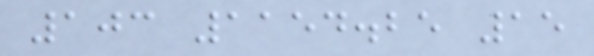103 1154.25 15
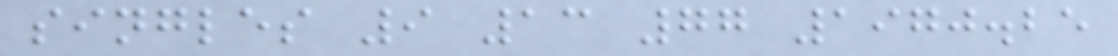singles 9 13 77 1970.25
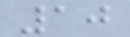10
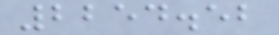2254.52
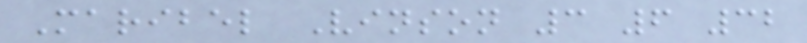Maribel Vinson 3 6 32
